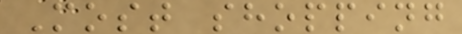Most shopping
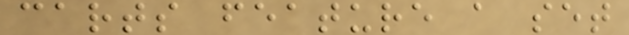carts feature a set
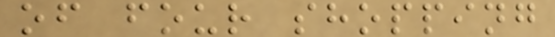of four shopping
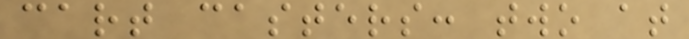cart casters: two at
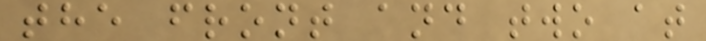the front and two at
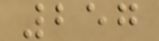257
